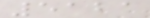5121
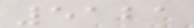5121
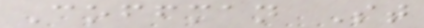Coffman St
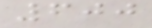600
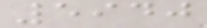5940
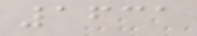1631
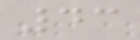43
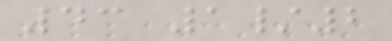43 1/2
